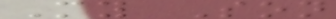My Son
